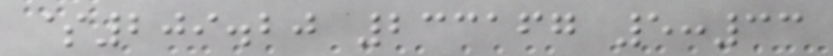$209.20 233167 5:33
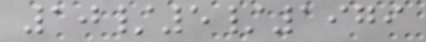10/5/1979
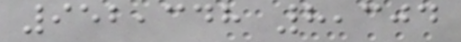952,348 8,304
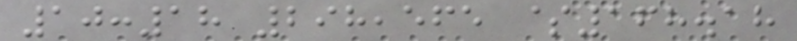10:18 298,565 $168.18
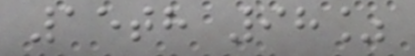15th 98%
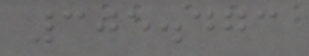305.473
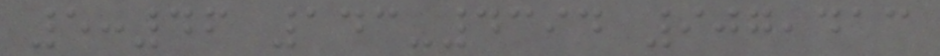5:46 143-4394 907,413
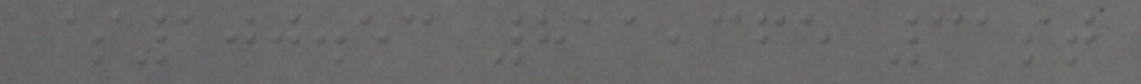$100.53 811,365 31st
